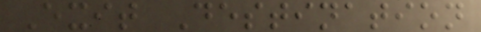Exit Destination
